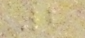2
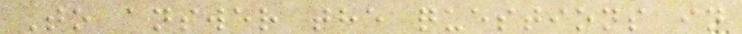To answer the questions in
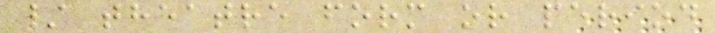/ theatre form or period
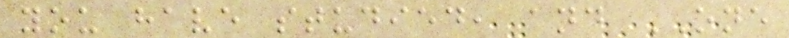you have studied, and ONE
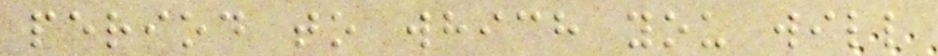period to which you will
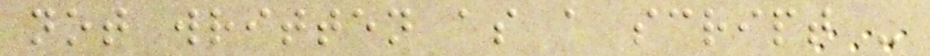not written as a script -
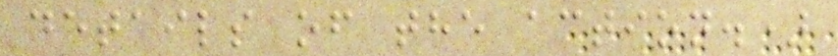details of the action.)
